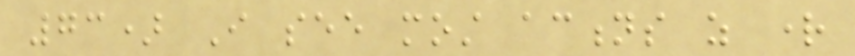73) I see most actions as right
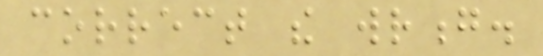correct the wrong.
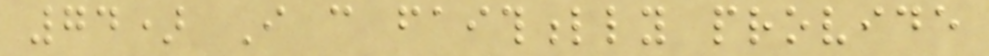74) I can faithfully provide
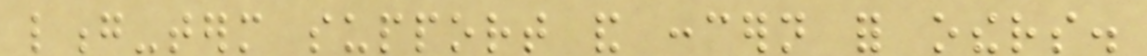long-term support and concern for others.
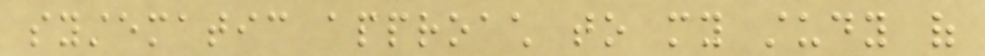systematic approach to my study of
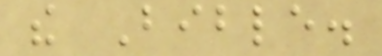the Bible.
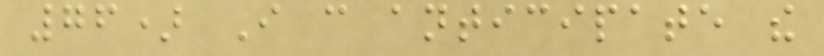76) I can anticipate the
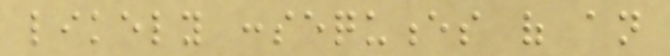likely consequences of an
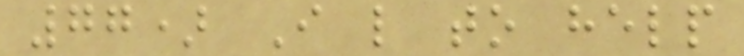77) I like to help
